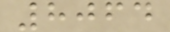8064
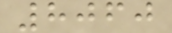8060
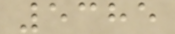5385
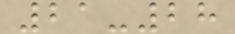21-28
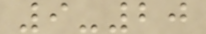9-20
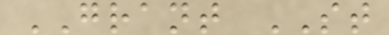GRANT ST
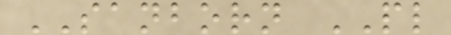SANBORN PL
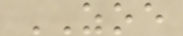ZOE
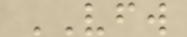VFW
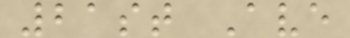21st Ave
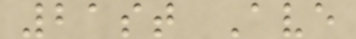21st Ave
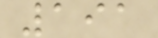191
